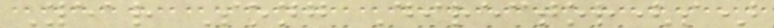Year Song Director(s)
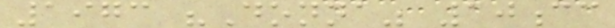1973 "Donna" 10cc
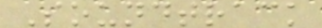Soundtrack
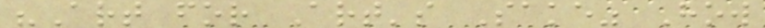"Art for Art's Sake" How
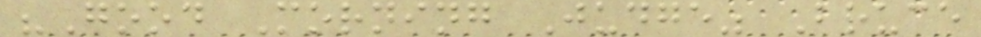"Good Morning Judge" Bruce
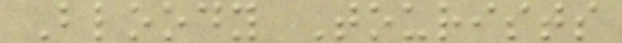Bloody Tourists
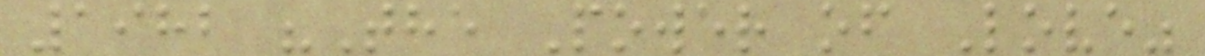1982 "The Power of Love"
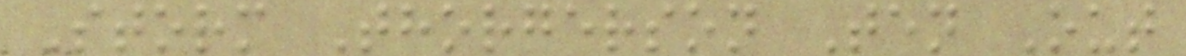Storm Thorgerson Ten Out
